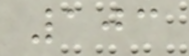103
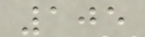105
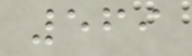569
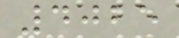4025
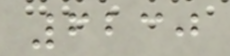6230
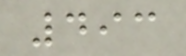493
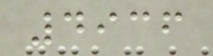4936
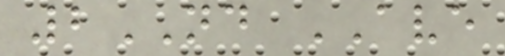2ND AVE
